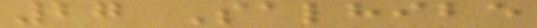27 Salhibe
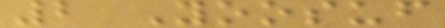2 Yoosuf
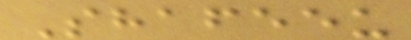Shafeeu
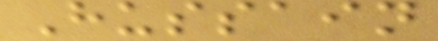Hussain
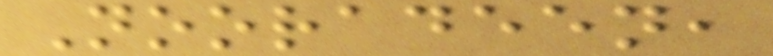Nooradeen,
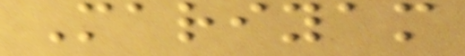Mariyam
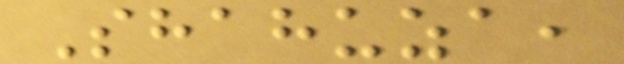Shahuza,
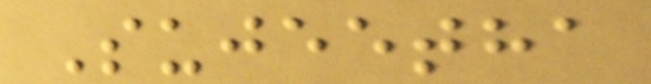Sujeetha
